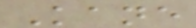Kane
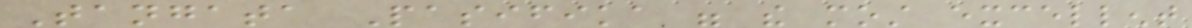Tangata Pasifika were the most excellent
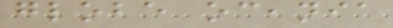globe oceania
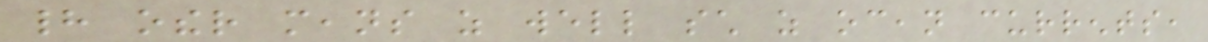had other means as well such as ocean currents,
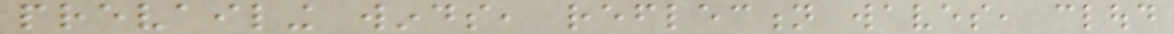prevailing winds, reflection waves, cloud
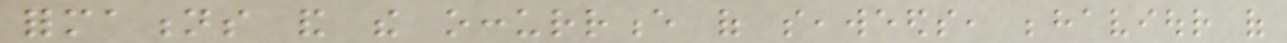formations and the occurrence of seaweeds, behaviour of
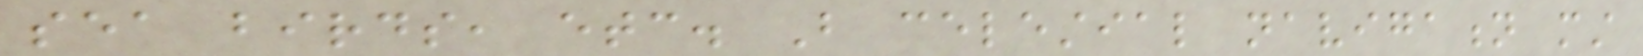sea birds, etc. But celestial navigation must
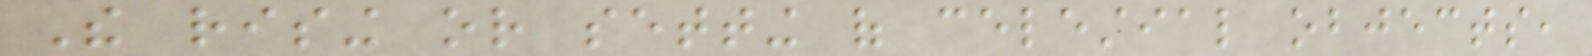The rising or setting of celestial objects,
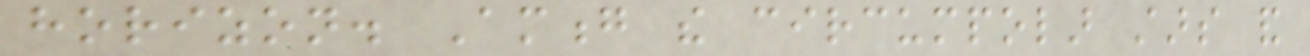horizon. Among the circumpolar stars and
